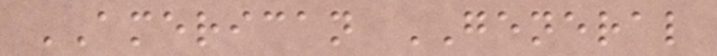AMERICAN GENERAL
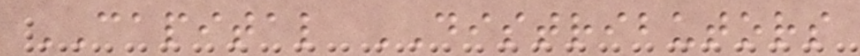CAPITAL DISTRIBUTORS
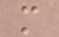m
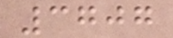3707
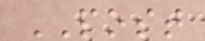POST
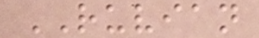RUVIAN
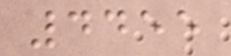4455
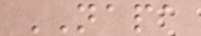NAPA
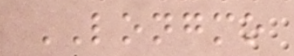LONGMO
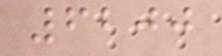6200
